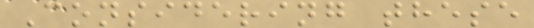Considering these
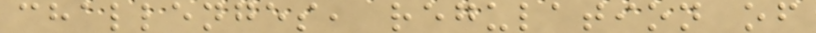challenges, regulation of
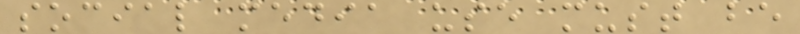social media use must be
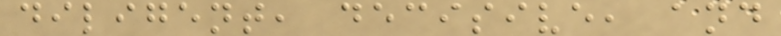diligent, decisive, and
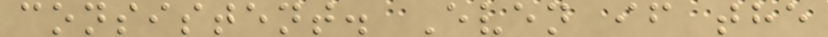consistent. Even if the
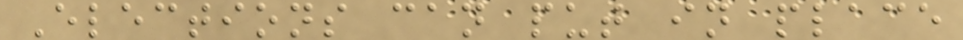Elections can put in place
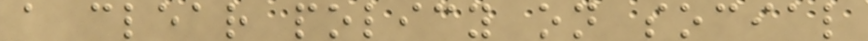a clear policy on social
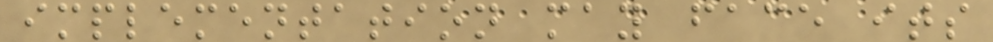implementation may face its
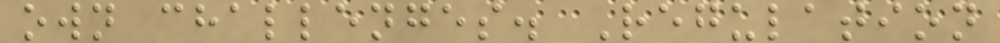own challenges. Regulation
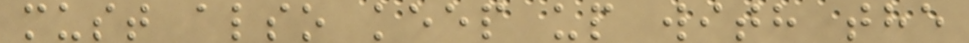must also keep up with the
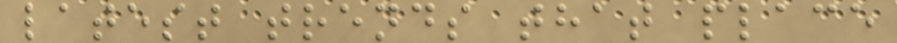latest trends that place
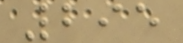295
